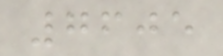7605
